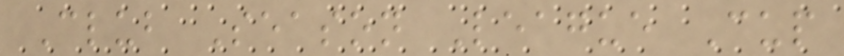Club Season League Cup
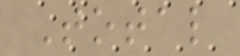Total
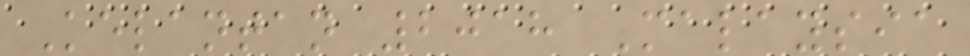Kelantan 2018 Malaysia
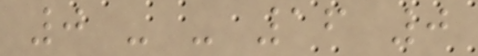0 - - 16 0
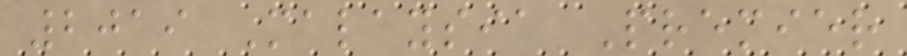2019 Malaysia Premier
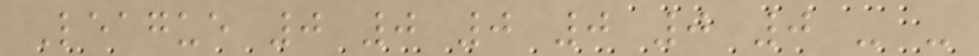League 0 0 0 0 0 0 - -
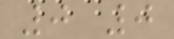0 0
